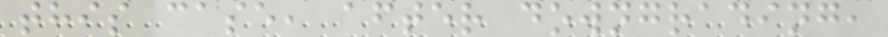this case, after downgrading,
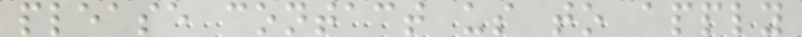please contact us to apply
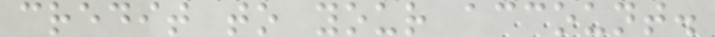credit to your account.
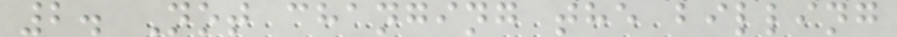2. Not changing the billing
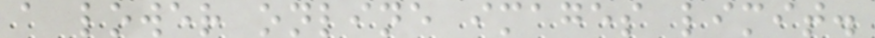a lower online images limit.
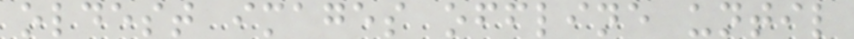oldest images offline until
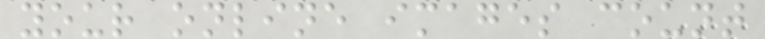your online images count
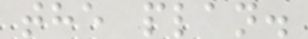the plan.
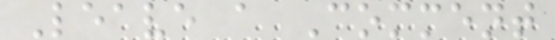Leave a Comment
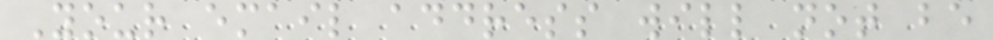Your email address will not be
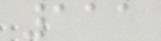111
